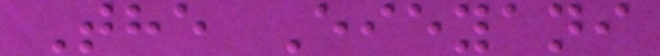The Eieyani
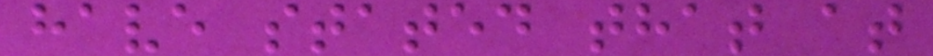have stated that at
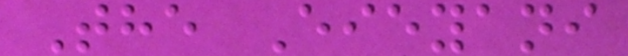The Eieyani
